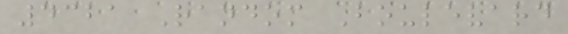4321 Random Boulevard
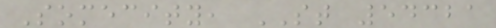Somecity, ST 54321
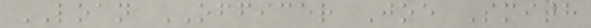LOAN OFFICER Joe Smith
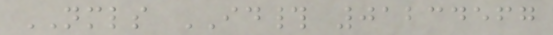NMLS ID# 01234567
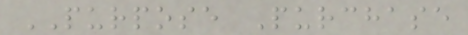PURPOSE Purchase
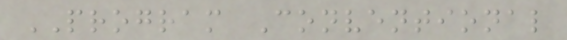PROGRAM Conventional
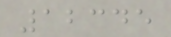12345
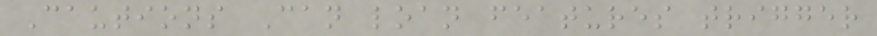Cautions Can loan features trigger
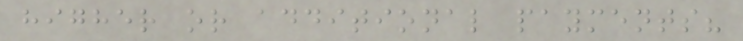higher or additional payments?
